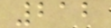212
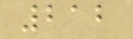212
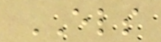ELS
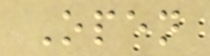Open
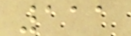111
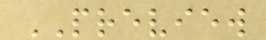PREVIEW
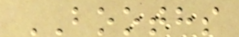BOOTHS
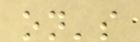on's
